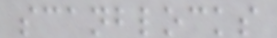scanblocks
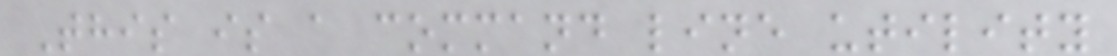This is a command line utility
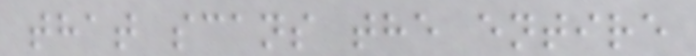that scans the entire
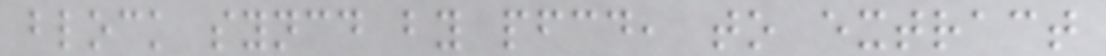block syncd by pfcd, to extract
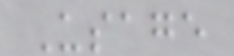Usage
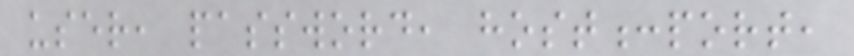user, password, host:port,
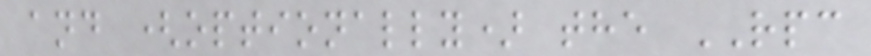and (optionally) the RPC
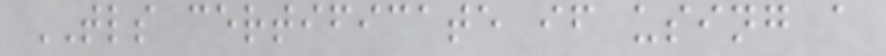TLS certificate if using a
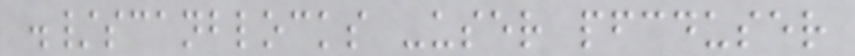./scanblocks -user pfcduser
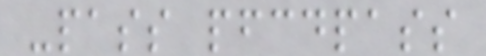-pass pfcdpass
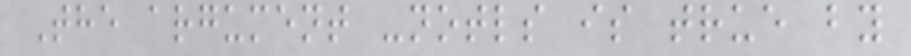The argument -notls is true by
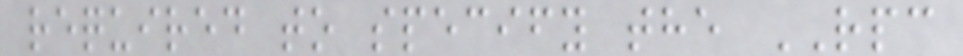required to specify the RPC
